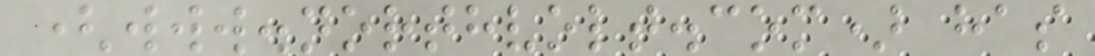(www.northvolt.com) has
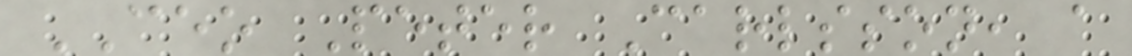CEO Peter Carlsson, a
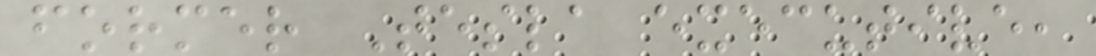former Tesla executive,
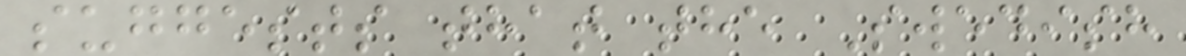suggests that the Swedish
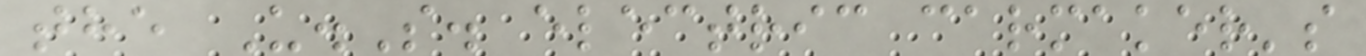the U.S. electric carmaker's
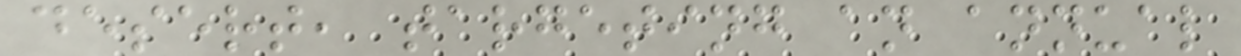desert, targeting an annual
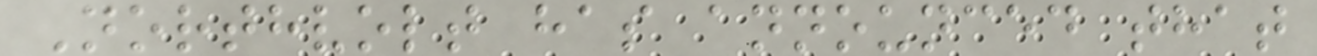Northvolt has announced that
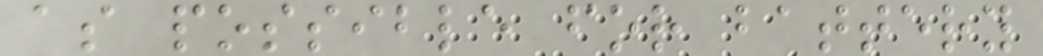as possible for battery
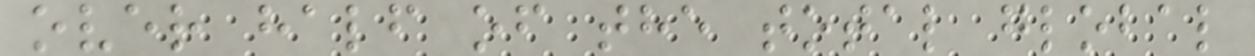over half of the total global
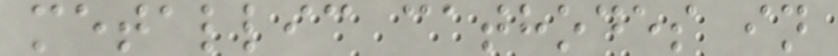metallic cathodes in
